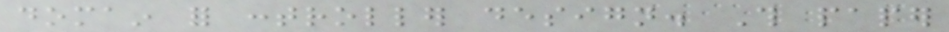domain for controller design. This paper
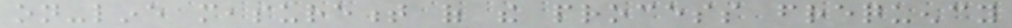on-line measurement of the process frequency
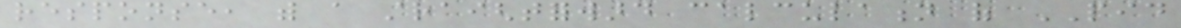response, with a straightforward calculation of PID
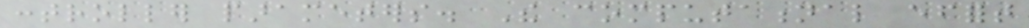controller parameters. The computational effort
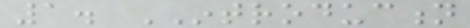1. INTRODUCTION
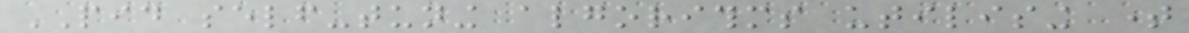PID self-tuning algorithms utilising time
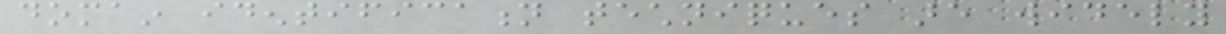domain identification techniques are widely
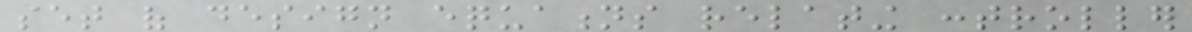set of design equations relating controller
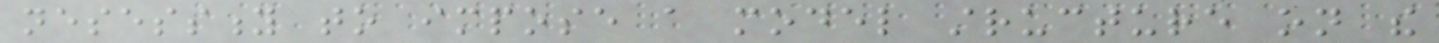nesessity to impose a model structure on the
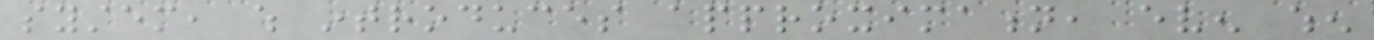system, which introduces approximation, even when
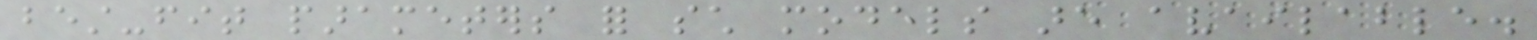best-fit parameters for such models are available.
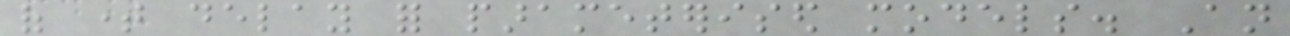of time delay for parameterised models. An
